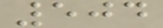504
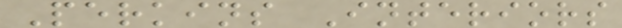Perkins Interiors
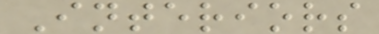Interiors
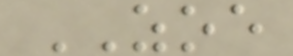ZOE
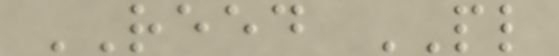REED PL
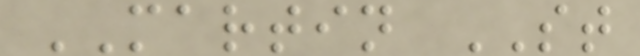MARTIN ST
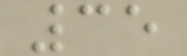35
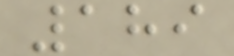189
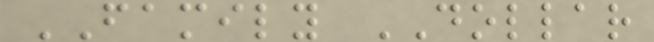FAMILY DOLLAR
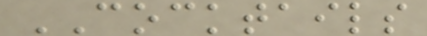COCKTAILS
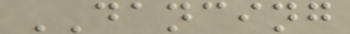DANCING
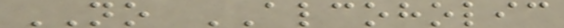NO ALCOHOLIC
